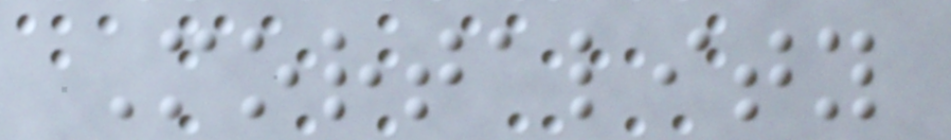Mortality
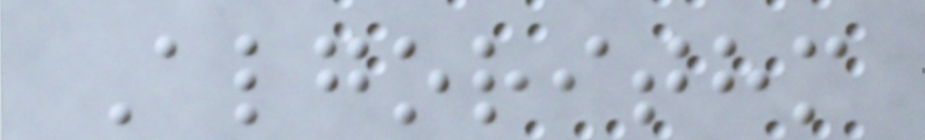Algorithm
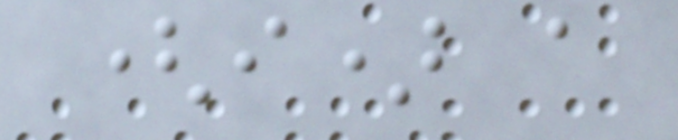(i) a
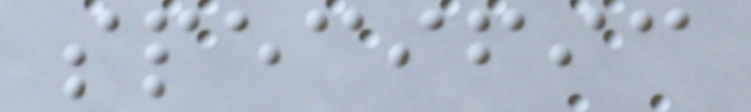specific
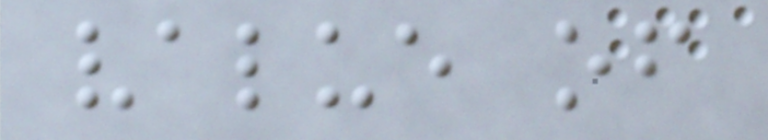value of
